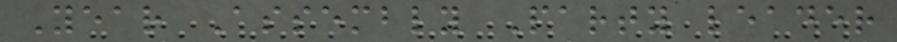Year Assembly Party leader
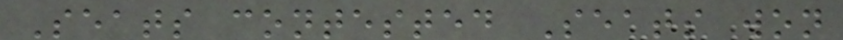Seats contested Seats won
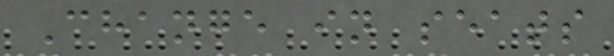Change in seats
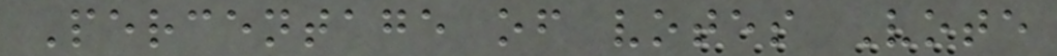Percentage of votes Vote
